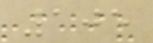105
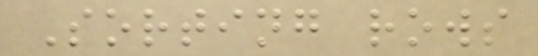Sorting rows
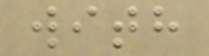with
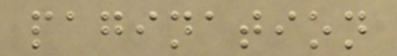pagination
